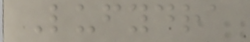Lufydra
